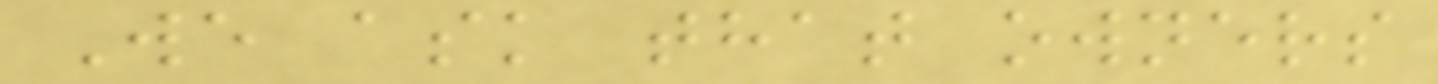We ask that owners
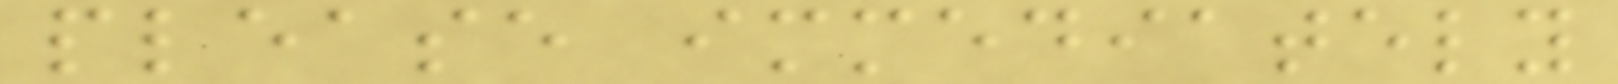please immediately
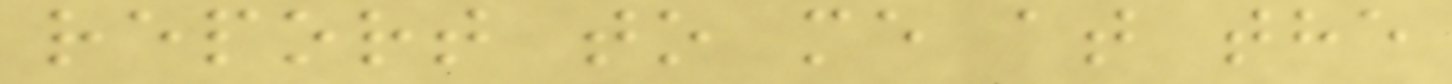report to me at the
